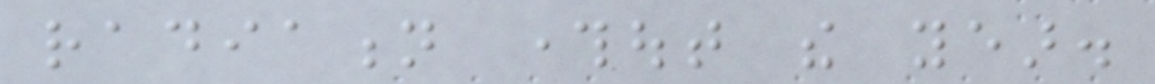radiation throughout the year.
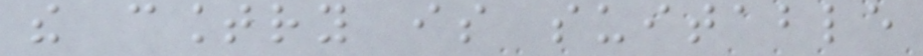the country is suitable
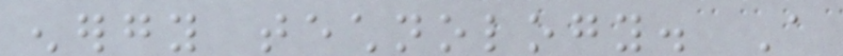energy technology. A
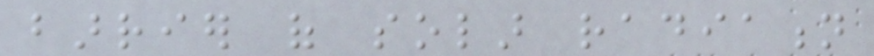barrier of solar radiation
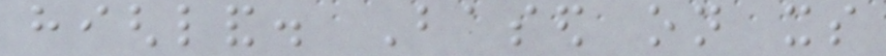highland. Based on its
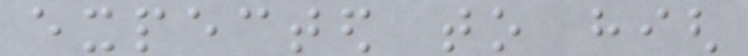expected to high
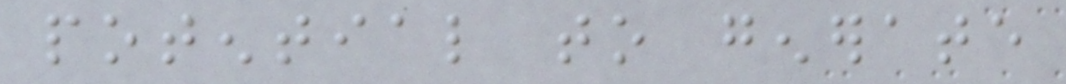potential to generate
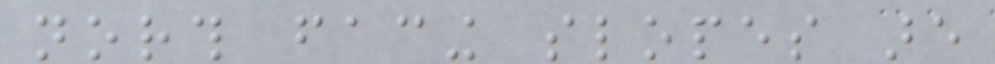north facing slopes are
